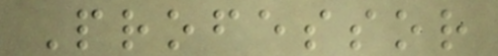Professor
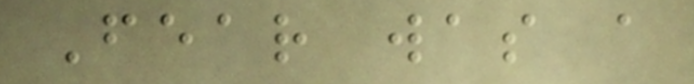Fear was a
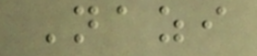Nazi
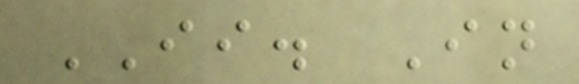II. In
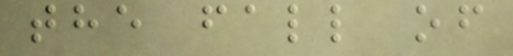the fall of
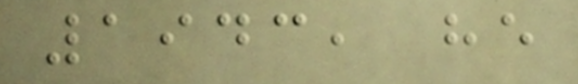1943, he
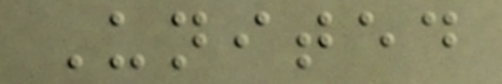United
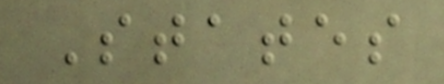States
